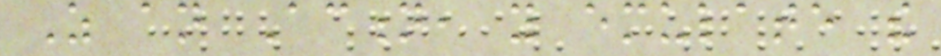As an Action, you emulate the
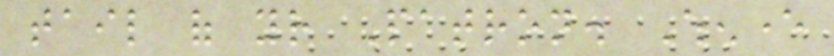tail of your Patron. Whenever
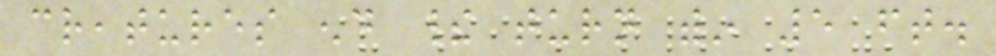creatures end their turn within 5 ft.
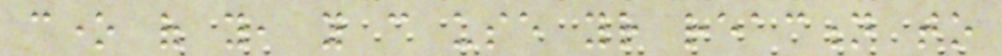cone of you, you can use your reaction to
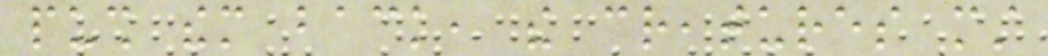push them back, the creatures must
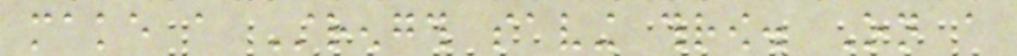make a Strength saving throw. On a
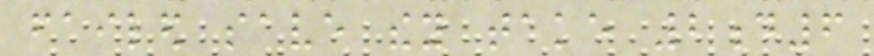failed save they take 2d6
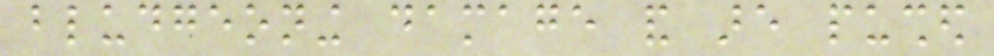bludgeoning damage and are pushed
